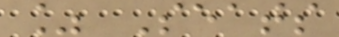% Seats
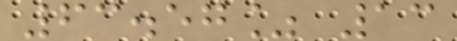63.57% 13
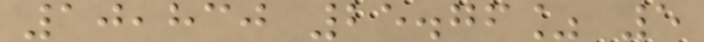10,830 25.76% 5
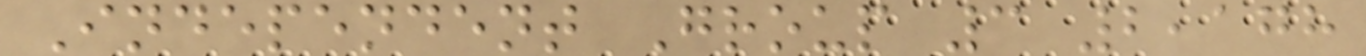Independent Group 3 2,178
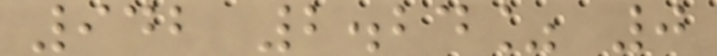942 2.24% 0
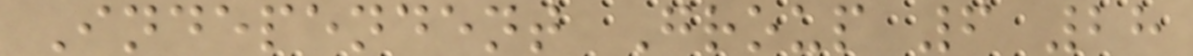Independent Group 6 28
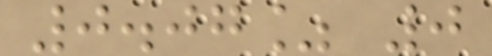0.07% 0
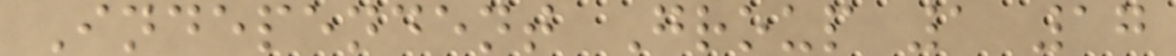Independent Group 1 17
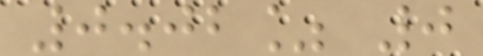0.02% 0
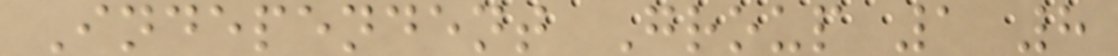Independent Group 1 8
